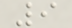9
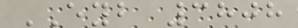EYB 3808
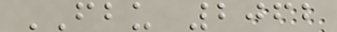FBU 2062
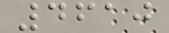4610
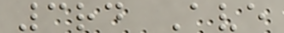3rd Ave
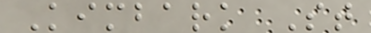Kimbark St
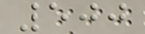500
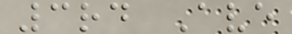3rd Ave
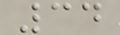34
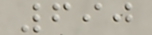690
